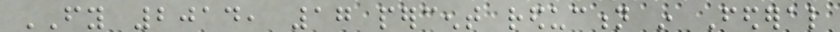FY 2014, 17 percent reduction in Federal
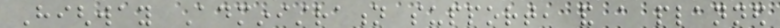Highway Administration support, and a planned
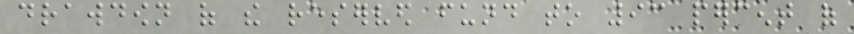drawdown of the reserved fund to 93 percent of
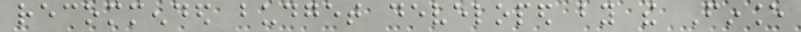recommended budget developed by the Finance
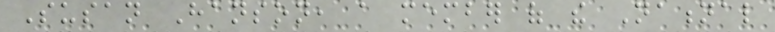Susan Hanson, a member of the National
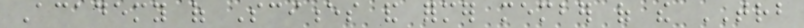Academy of Sciences and former member of the TRB
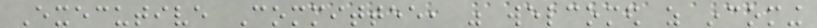Executive Committee, was welcomed as incoming
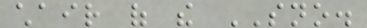chair of the SNO.
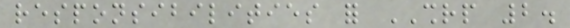responsibilities for SHRP 2.
